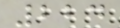224
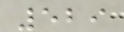529
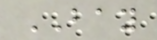BAY
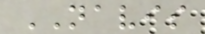NAVIS
